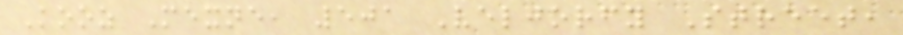Kooz Mexne, 501 Veljorfy Street,
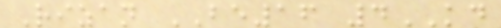Rizan BE16 4KD
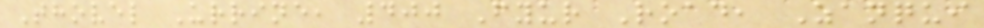Thovel Urrine, 400 Fyur Road, Zanqui
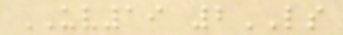UV19 2LS
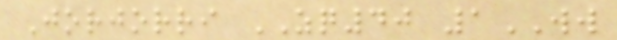Jorjorri ZQ40 1WW
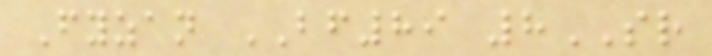Fyzan BF89 8SR
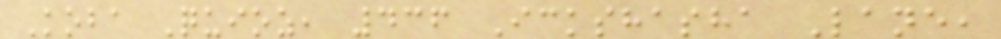Koba Quioz, 436 Ickshasha Lane,
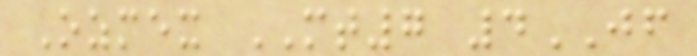Ozmex MT7 4JF
